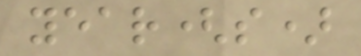year(s)
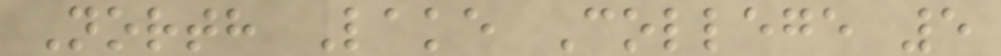North Lake College 5
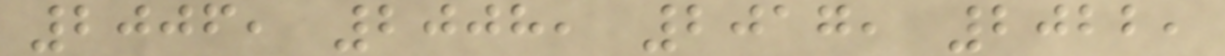2006, 2008, 2017, 2022,
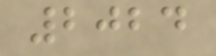2024
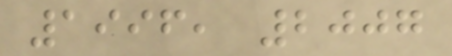1996, 2007
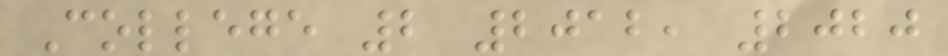College 2 2012, 2020
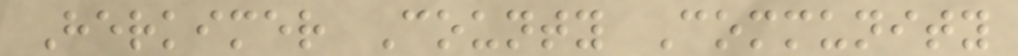Herkimer County Community
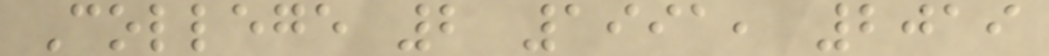College 2 1991, 2019
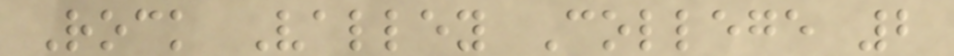Rock Valley College 2
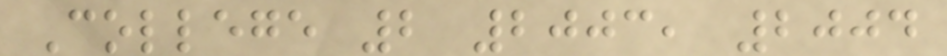College 2 2003, 2004
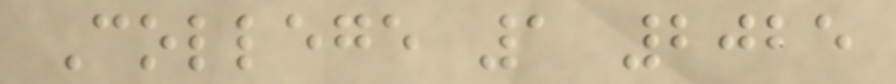College 1 2025
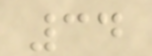34
